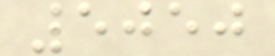5050
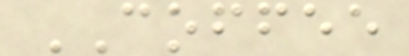COFFEE
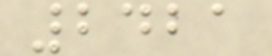2421
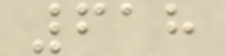618
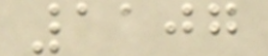1107
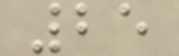25
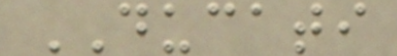DUCATI
